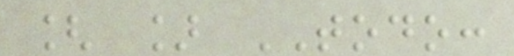[ ] TODO:
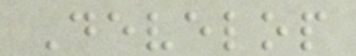Develop
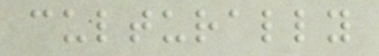culturally
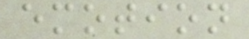emotion
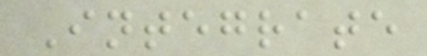Integrate
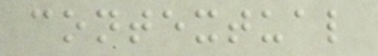contextual
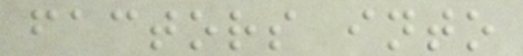factors into
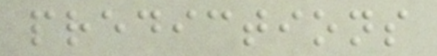predictions
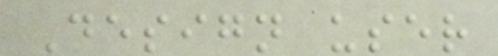Design user
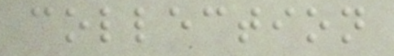collection
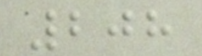208
